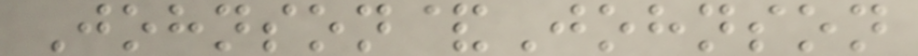Johnson&Johnson
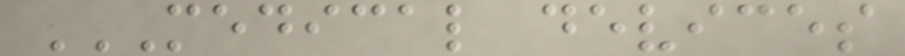MEDICAL DEVICES
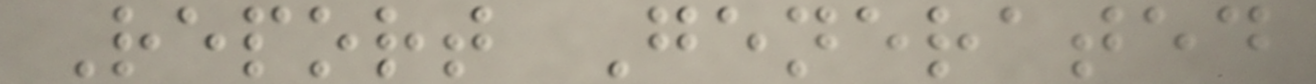Report Generated
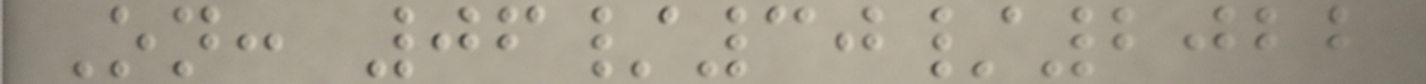On: 06/30/2022
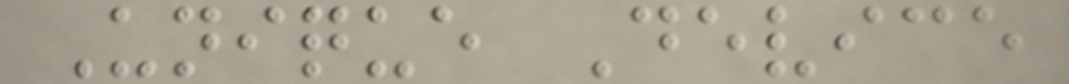Unique Device
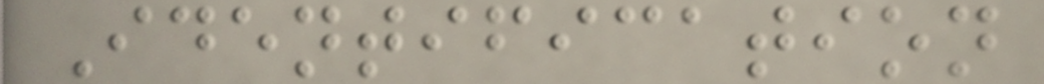Identification
